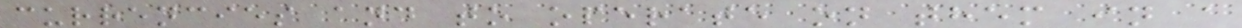currencies and to operate on them in a
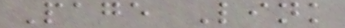Page Link
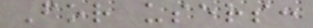For users:
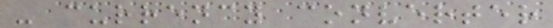- currency converter
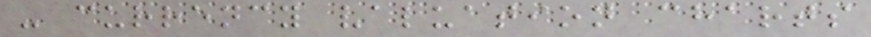- currency valuation charts
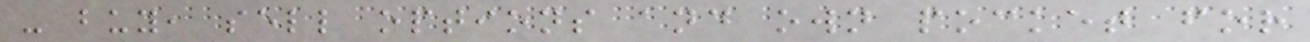- buy, sell options and own pocket for
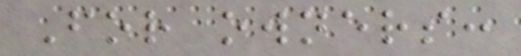For owners:
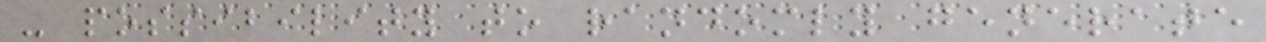- possibility to randomly generate
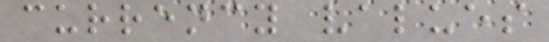currency values
